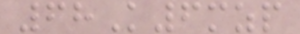68K6mzp
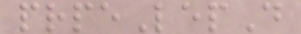prpeLepD
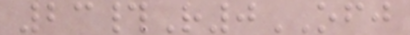23#R0OFJ
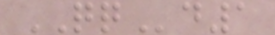QQd1
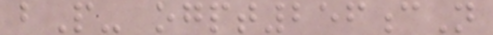bP- ogpt256cN
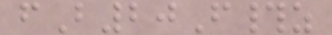fB20F#z
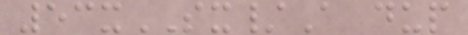53xSX/A dup
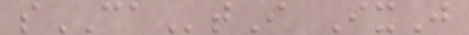sCAtI IxJ
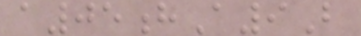a05hA9B
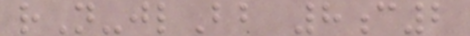rN-jlBb 8c2
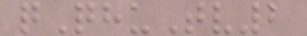qQhuTv2
